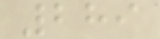289
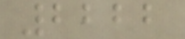2222
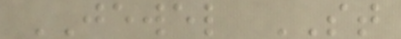JEWEL ST
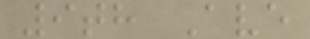9th Ave
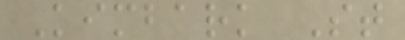Kimbark St
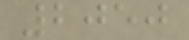2050
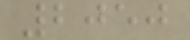2050
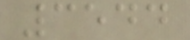3544
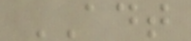ADT
